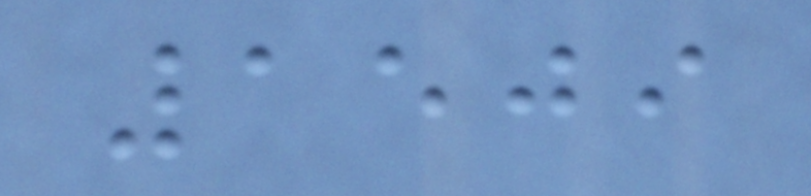1509
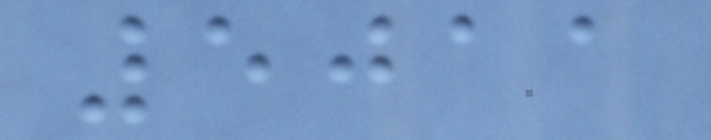5011
